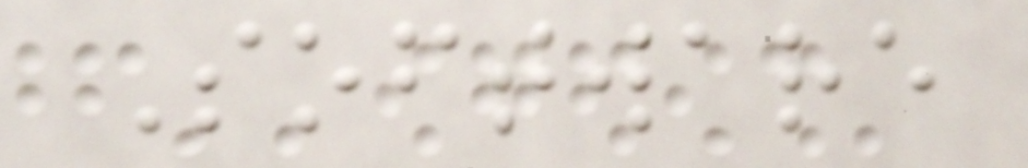Software
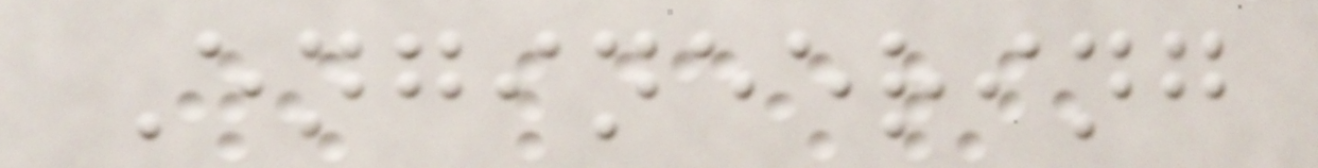Engineering
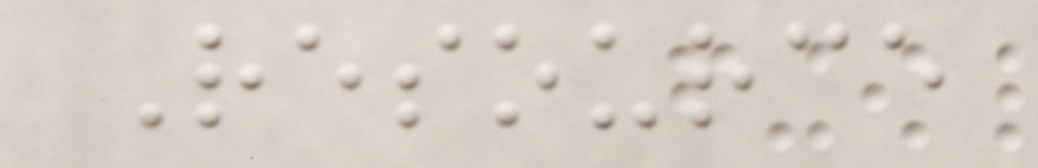Resource
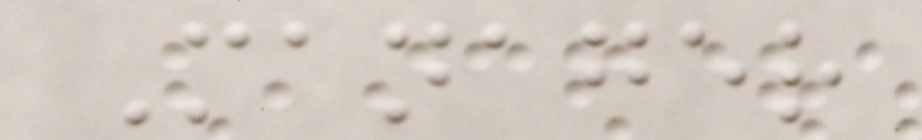Manager
